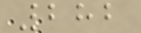282
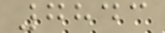7843
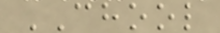CHOOL
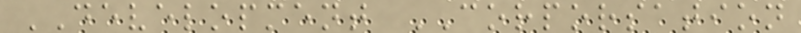DEVELOPMENT CORPORSATION
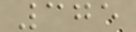375
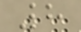8
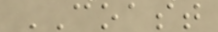COAST
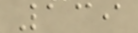139
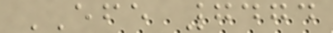EFE 7474
